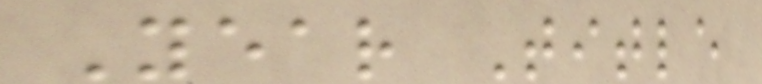Year Title
